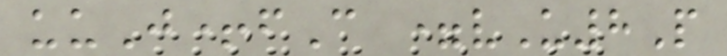uuJ+fC =vU8P
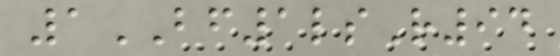1BF1lsR94
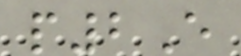p2E
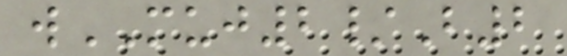wMUJ2/B2
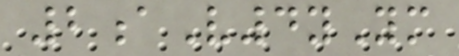2aV4yYm
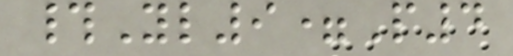#Yl9=P4
